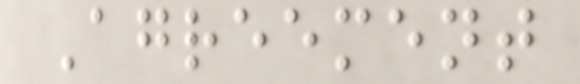Agreement
